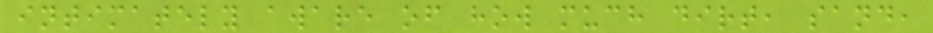intimately aware of how much dirt, sand,
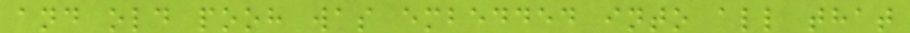and old pooh was embedded into all that
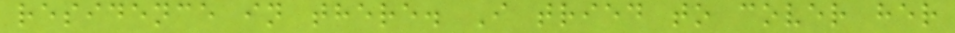residence in there. I tried to cover her
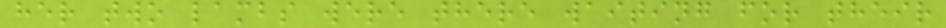her two lambs were there waiting for their
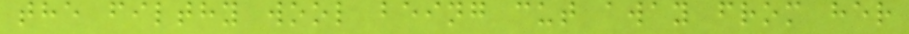the filthy wool being cut away from her
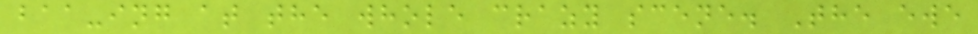baa-ing at the whole crazy scene. The ewe
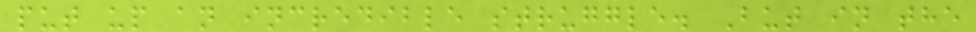put up an incredible struggle. But in the
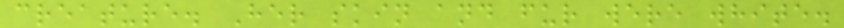creature. Her skin and fur were white.
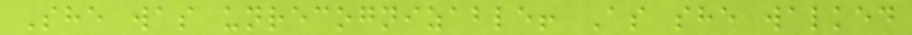She was unrecognizable! As she walked
